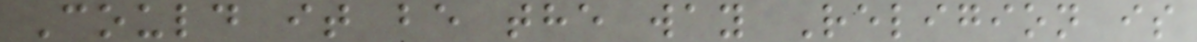Could it be the way Religion is
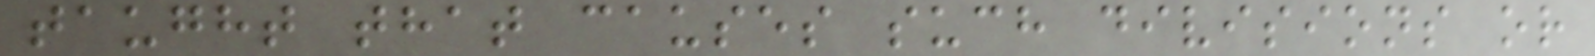taught that causes such divisions or
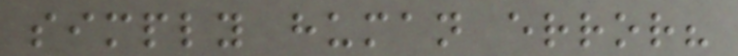simply human error?
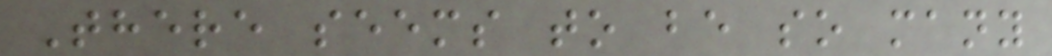There seems to be so many
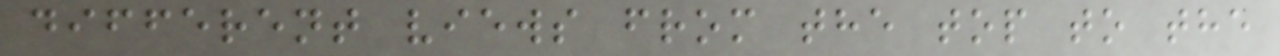different views from the top to the
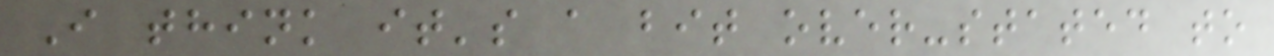I think it's a bit over-stated to
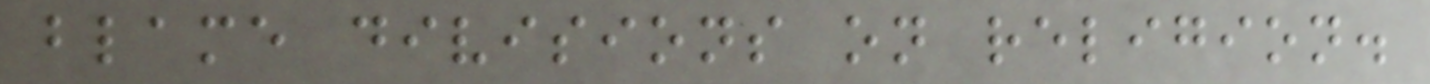blame divisions on religion.
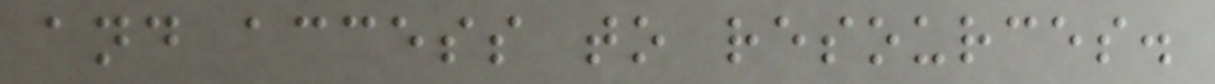and access to resources.
